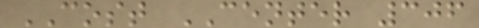COST CENTER 306
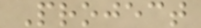Project
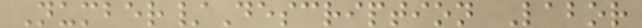Number/Description Labor
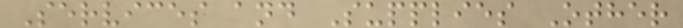Services and Supplies Other
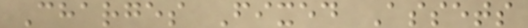Charges Fixed Assets
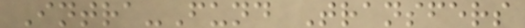Intra-Fund Transfers
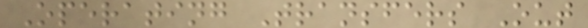Operating Transfers Out
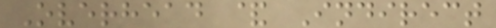Overhead & Indirect
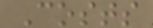Costs
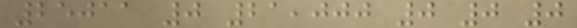25011 0 21,000 0 0 0
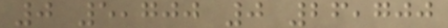0 5,700 0 26,700
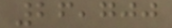26,700
